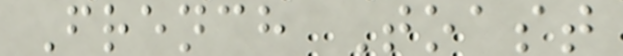French Toast
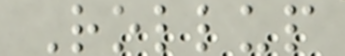Rollup
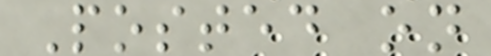Posted on
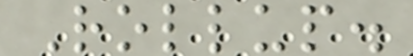Rollup.
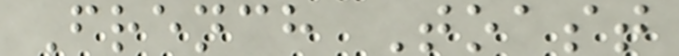French Toast
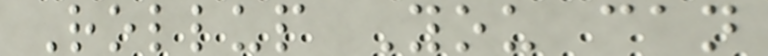Rollup You can
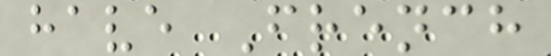have French
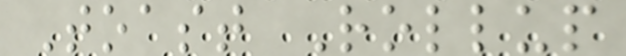Toast Rollup
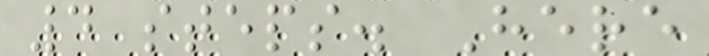4 steps. Here
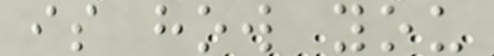is how you
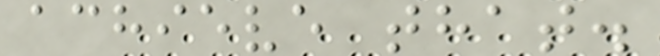achieve that.
